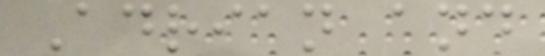Adrian and
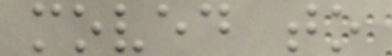moved to
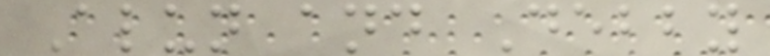Alun and Debby
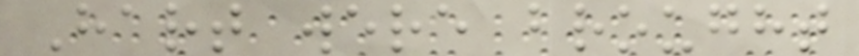Hart were brought
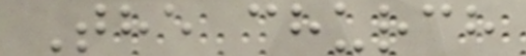The church
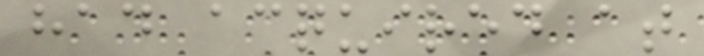had acquired at
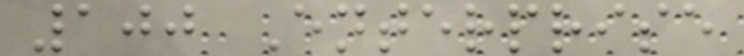100 Enterprise
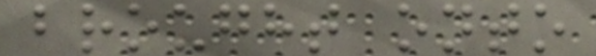brought onto
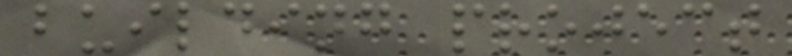building project
